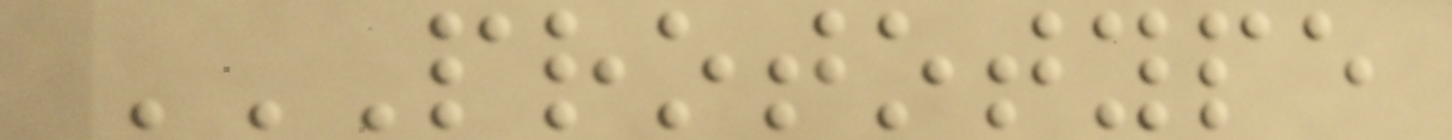PROTOTYPE
